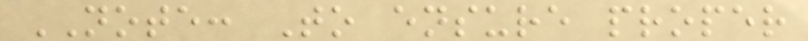NOTE: To ensure proper
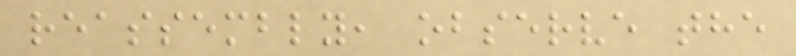reassembly, observe the
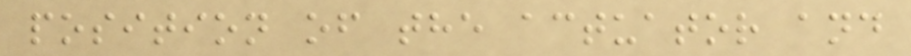position of the actuator and
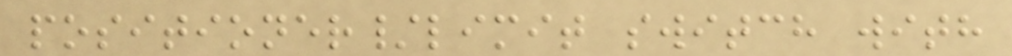positioner/limit switch with
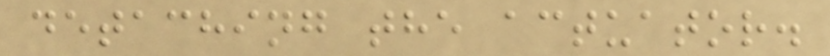detaching the actuator.
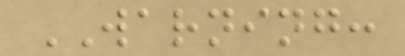WARNING:
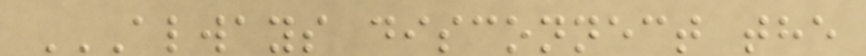ALWAYS DISCONNECT THE
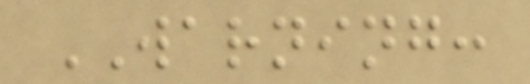WARNING:
